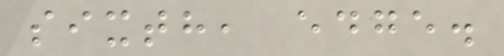sixth, edge.
